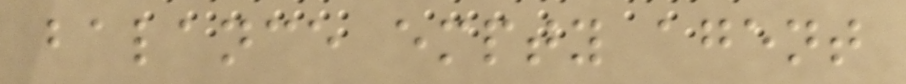balance empty agent
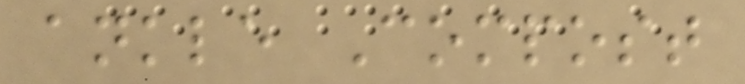ankle Compost
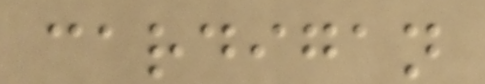cardigan
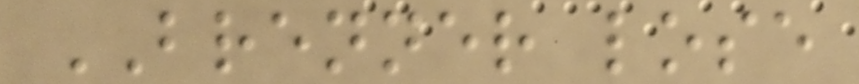BRENNER lose
